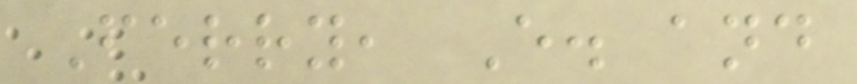Ferry, E. and
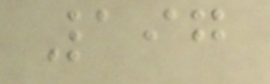197
